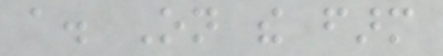a. On the farm
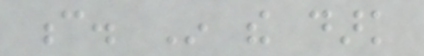c. In the dark
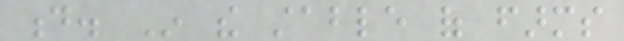d. In the stable of farms
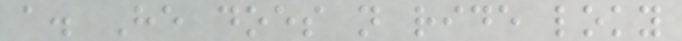a. He does not ride loky
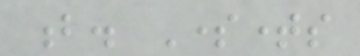b. Sometimes
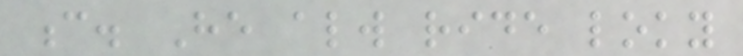c. He always ride loky
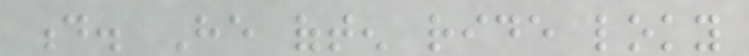d. He often ride loky
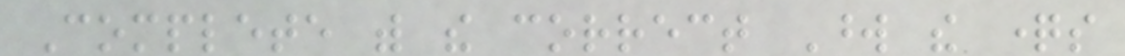Complete with the correct Word the questions
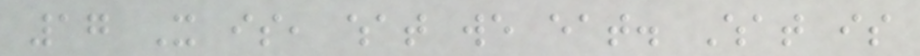17 It is, what we eat. What is
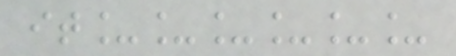it______
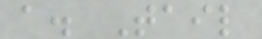a. Tail
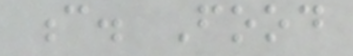c. Food
